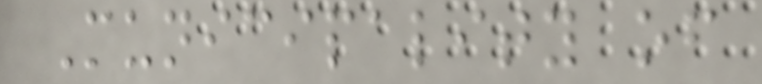Municipality of
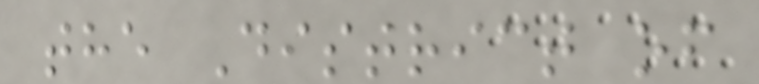the District of
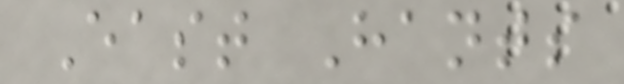East Hants
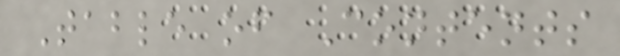Table of Contents
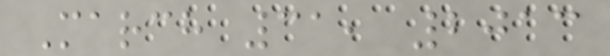March 31, 2013
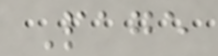Page
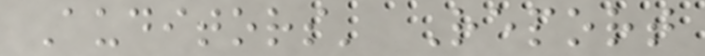Auditors' Report
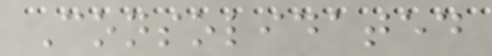Consolidated
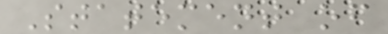Statement of
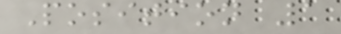Position 1
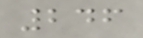246
